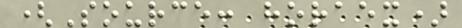(Source: horaex)
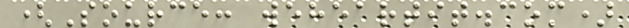(Source: weheartit.com)
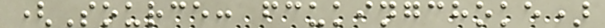(Source: fcukingchoke)
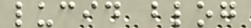lucid blog
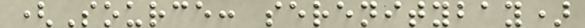(Source: serenitybay)
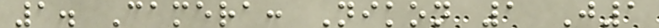1. Camera: Nikon 1 J1
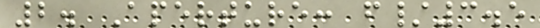2. Aperture: f/3.5
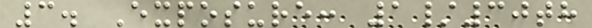3. Exposure: 1/30th
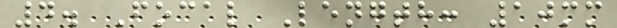4. Focal Length: 10mm
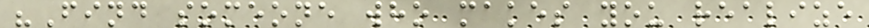"Find someone who makes you realize
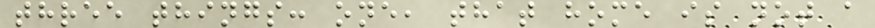three things: one, that home is not a
